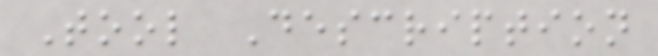Tool Description
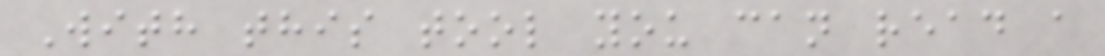With this tool you can read a
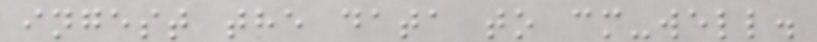ingest the data to cm-well.
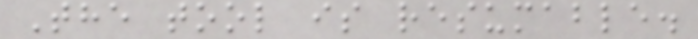The tool is resumable.
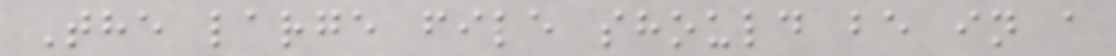The large file should be in a
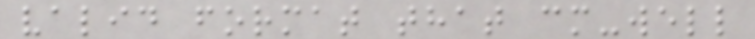valid format that cm-well
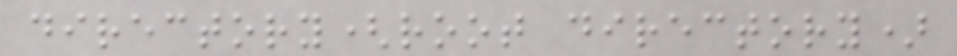directory(root directory)
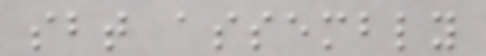sbt assembly
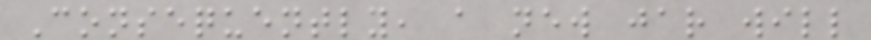Consequently, a new jar will
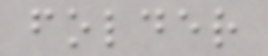folder
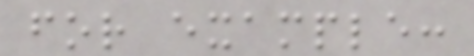for example:
